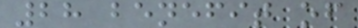28 benefit of
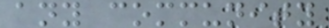any community
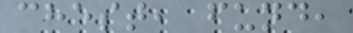chest, fund,
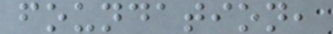foundation,
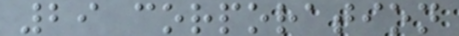29 corporation
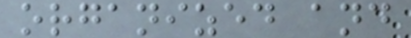organized and
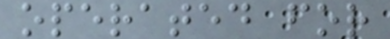operated for
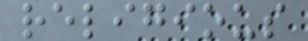religious
